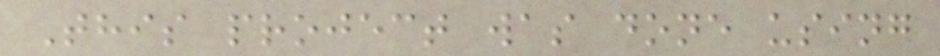This project was done using
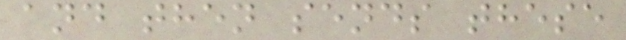and then sends these
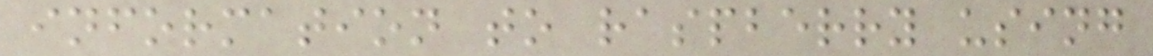information to raspberry using
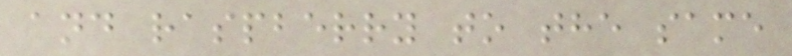and raspberry to the same
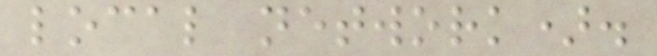local network).
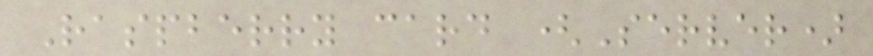Raspberry card (Server)
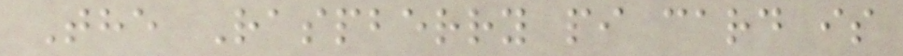The Raspberry pi card is
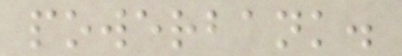powerbank.
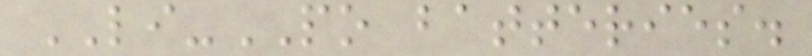LI-PO batteries.
